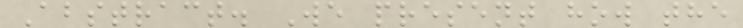Abstract. We present how the
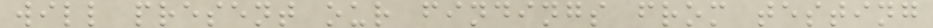will present our findings from testing
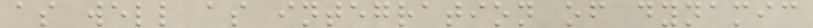as well as integration of dynamic
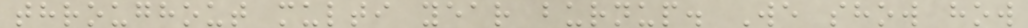throughout multi year burnup. We show how
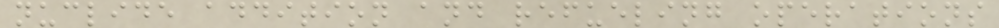nuclide addition and refueling operations
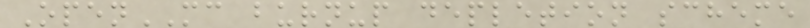OpenMC burnup depletion scheme
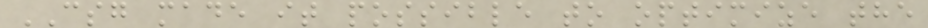CSG made it possible to optimize the
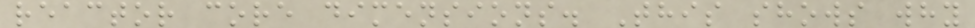reactor core dimensions. This shows why
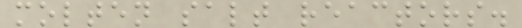molten salt reactors.
